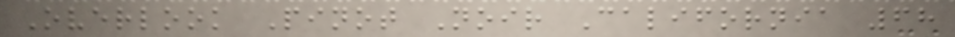Overlook Pinot Noir California 68
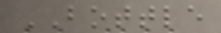BOTTLE
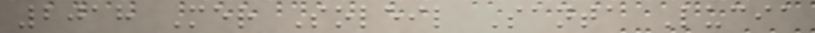2018 Mer Soleil Santa Lucia
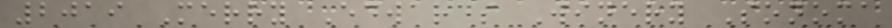2019 Merry Edwards Winery Sonoma
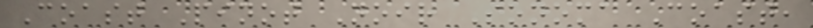Coast Pinot Noir Sonoma Coast,
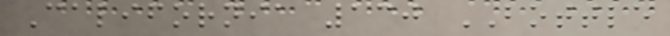California 130 BOTTLE
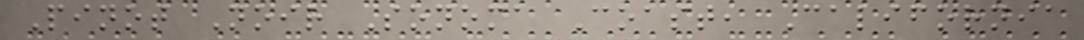Pinot Noir Sonoma Coast, California
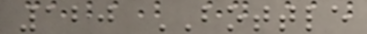120 BOTTLE
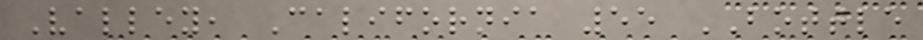Valley, California 55 BOTTLE
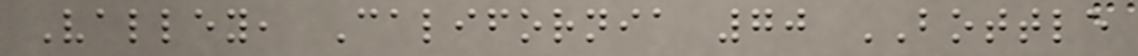Valley, California 70 BOTTLE
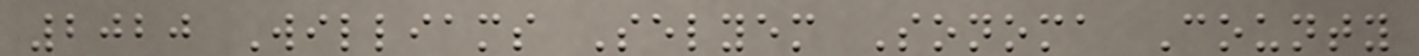2020 Williams Selyem Sonoma County
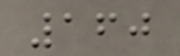160
